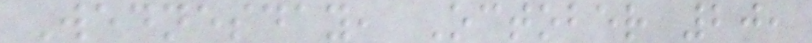Wednesday, October 20,
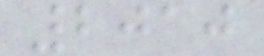2010
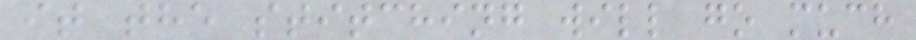it the stitching will go much
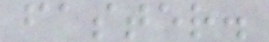faster.
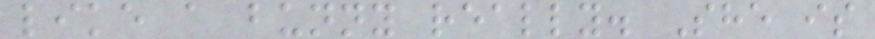like a bunny really. She is
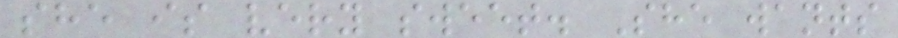she is very sweet. She wants
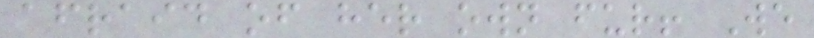afraid of her own fur! We
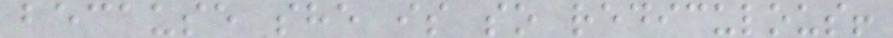because she is so rediculous!
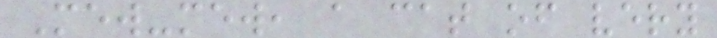Mew-mew, a cat of very
